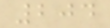204
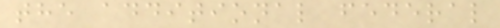the additional federal
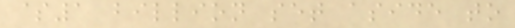$1 billion set aside to
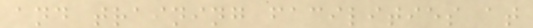and training facilities at
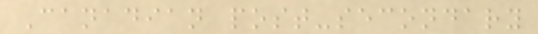Canadian post-secondary
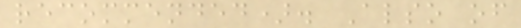recommended). Also of
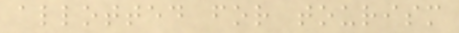allotted for tourism
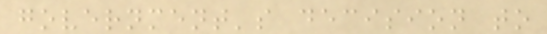government's decision to
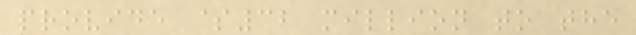provide $32 million to the
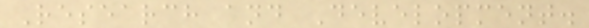Research and Development.
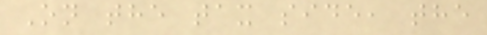On the tax side, the
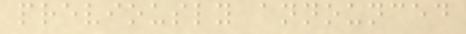previously announced
